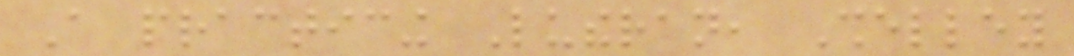A practicing Lutheran, Shelley
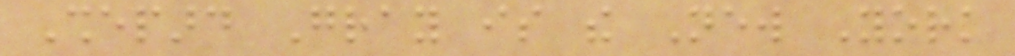Shepard Gray is the New York
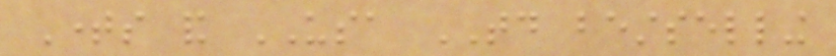Times and USA TODAY bestselling
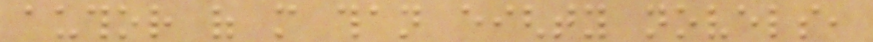author of more than eighty novels,
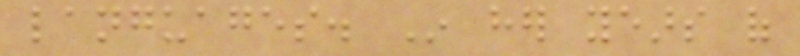languages. In her years of
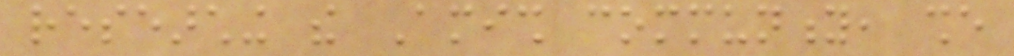researching the Amish community, she
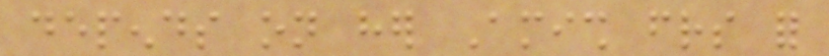depends on her Amish friends for
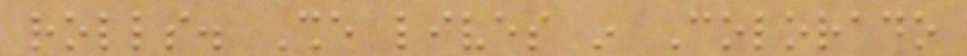rolls. She lives in Colorado
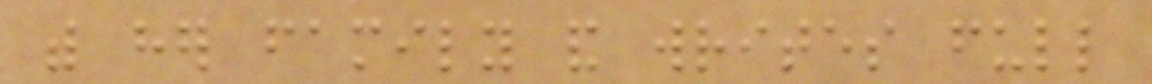with her family and writes full
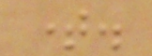time.
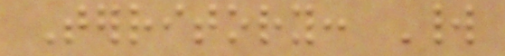Territory: World
